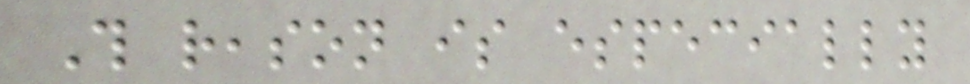This reason is especially
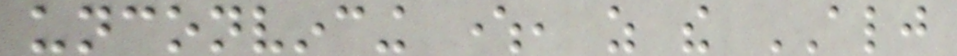unconvincing where, as the ALJ
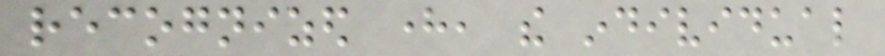recognized here, the individual
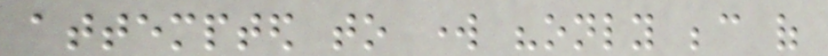attempted to work "only because of
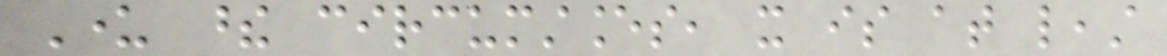Under these circumstances, it is at least
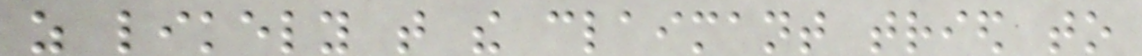as likely that the claimant tried to
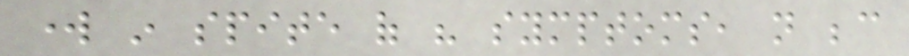work in spite of his symptoms, not because
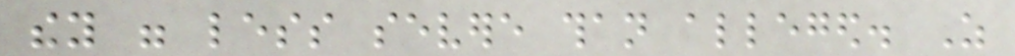they were less severe than alleged. As
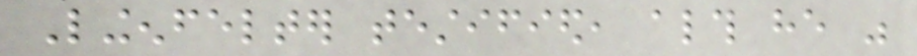Lingenfelter testified, although he was
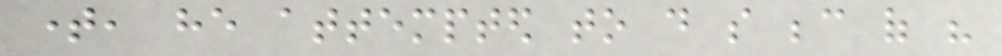time, he attempted to do so because of his
